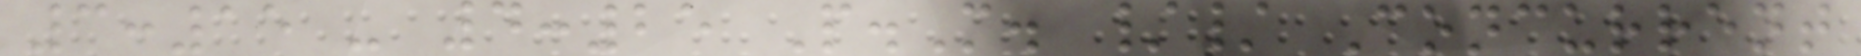3:15 - 4:25 P.M. // Concurrent
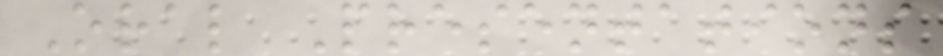Oral Presentations
